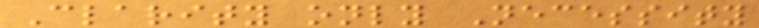Clarity only Necessity
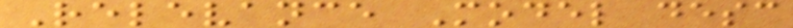Relevance Model desc
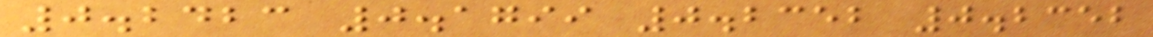0.2423 0.1799 0.2352 0.2352
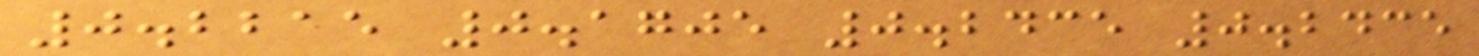0.2215 0.1705 0.2435 0.2435
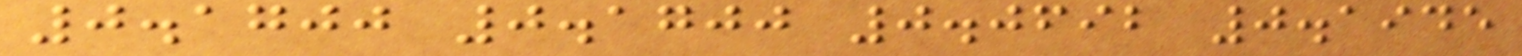0.1700 0.1700 0.0692 0.1945
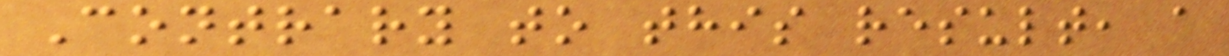Contrary to this result, a
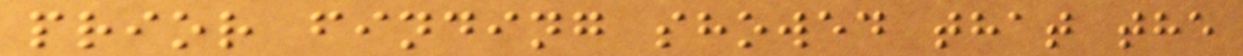prior finding showed that the
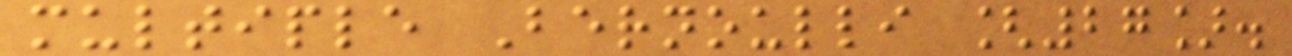multiple Bernoulli [27].
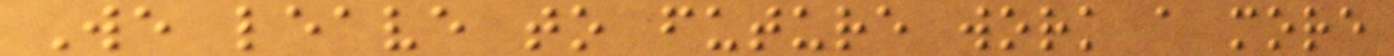We leave to future work a more
